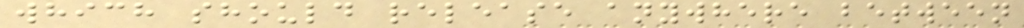which should release anywhere between
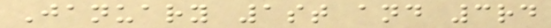January 1st and 3rd
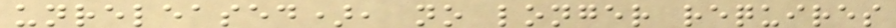unreleased), no longer requires
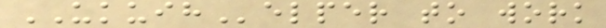UKUIHelper to work
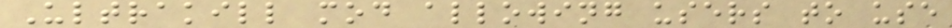Ultrakill mod allowing users to use
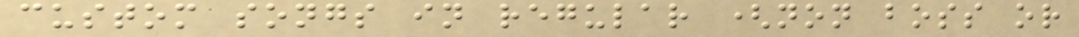custom songs in regular (non boss or
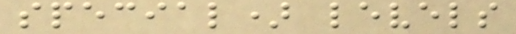special) levels
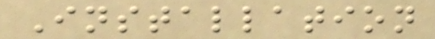Installation
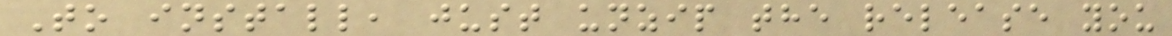To install, just unzip the release you
